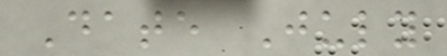Date July
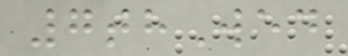7thWed
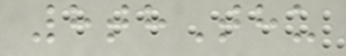8thThu
